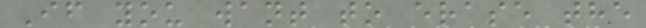If you want to erase the
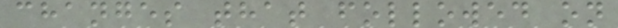changes that followed on
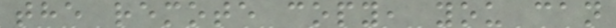the remote copy, you can
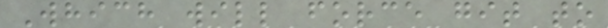Which will force git to
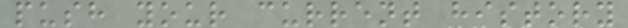push your current history
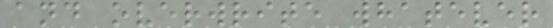and overwrite whatever
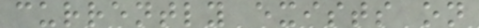currently exists on
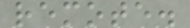remote.
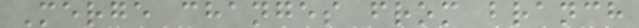Merge changes from branch
